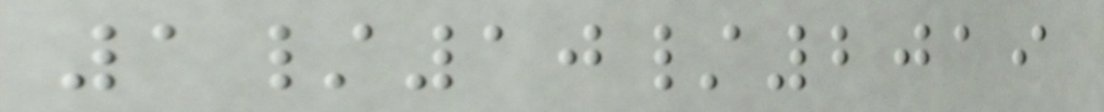1/10/2019
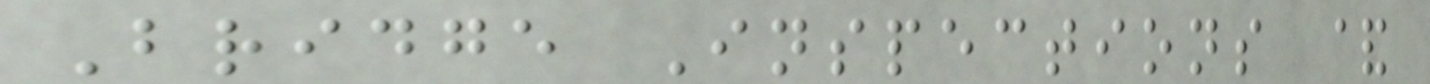Bridge Inspections &
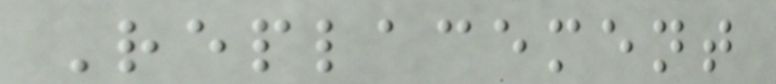Replacement
